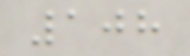108
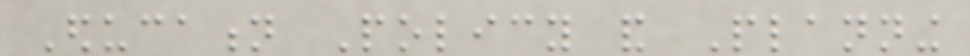Education Policy and Planning
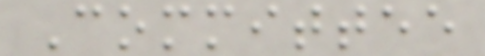Committee
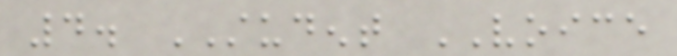4. STUDENT VOICE
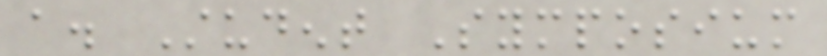a. Student Symposium
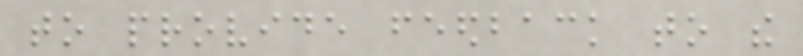to provide feedback to the
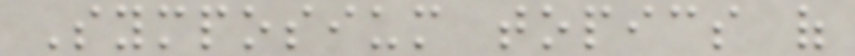Symposium topics of
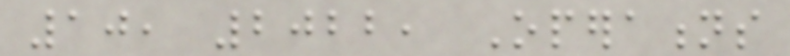10, 2022, Operations
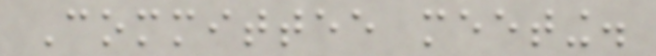Committee meeting.
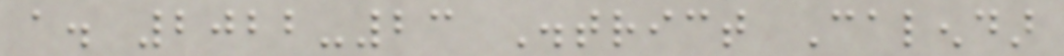a. 2022-23 District Calendar
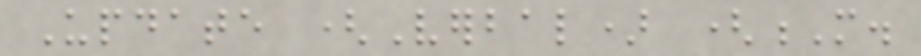Update (Verbal) (M.
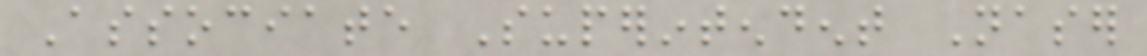Associate Superintendent Naser
